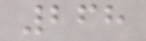268
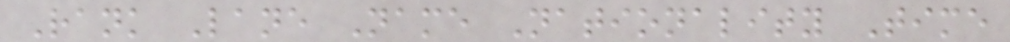Rank Lane Name Nationality Time
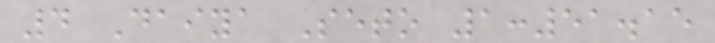4 Daiya Seto 1:51.15
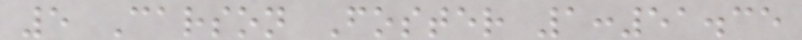5 Carson Foster 1:51.35
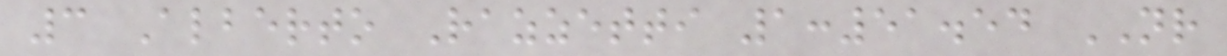3 Alberto Razzetti 1:51.54 NR
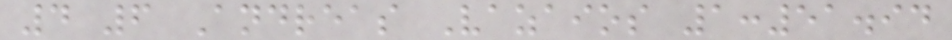4 6 Andreas Vazaios 1:51.94
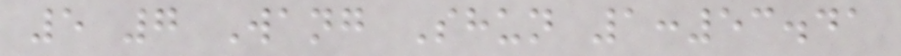5 7 Wang Shun 1:53.41
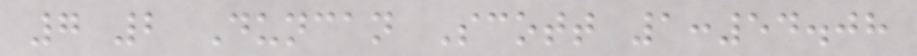7 2 Duncan Scott 1:54.08
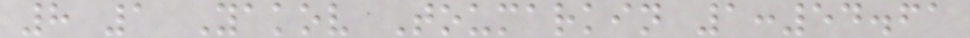8 1 Yakov Toumarkin 1:54.61
